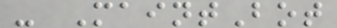- MaintBot
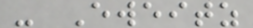- Eweitz
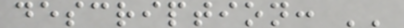description: ''
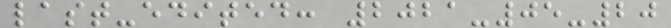last-edited: 2021-05-20
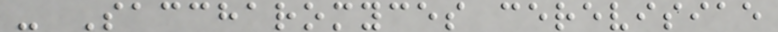- Saccharomyces cerevisiae
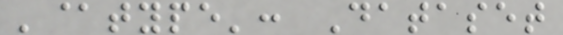'@type': Dataset
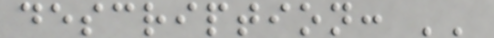description: ''
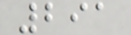291
